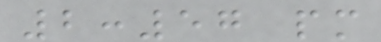2:57 pm
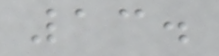13.
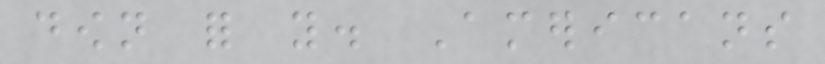down for you. Americans
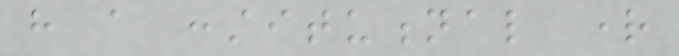have a constitutional right
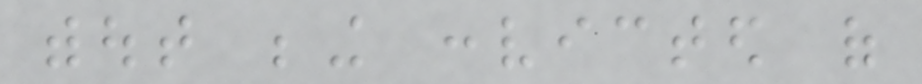without being convicted of
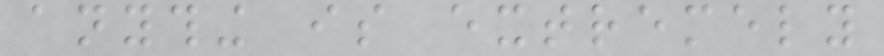anything is extremely
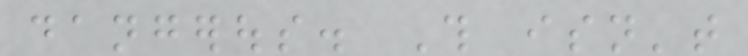dangerous. This isn't
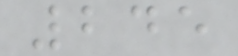245
